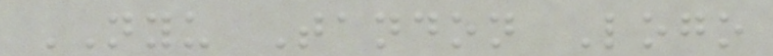NYU Tandon Logo
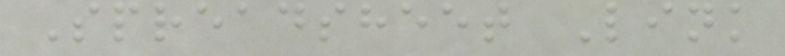Spreadsheet Link
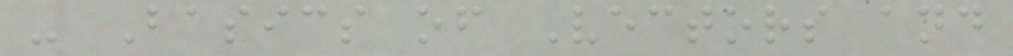- Basics of Vectors and
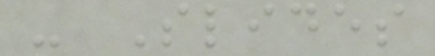- Slides
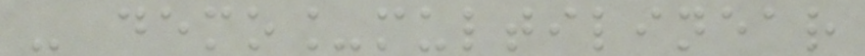- demo_multilinear
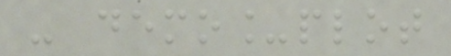- demo_plot
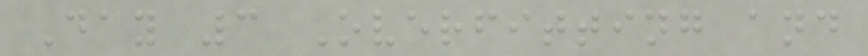Day 3 Overfitting and
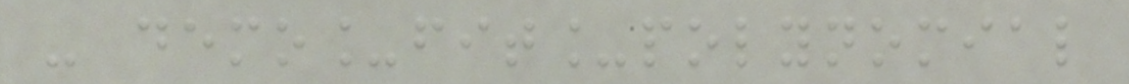- demo_fit_polynomial
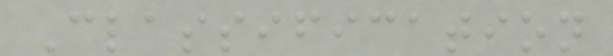Classification
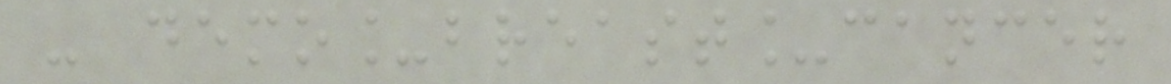- demo_breast_cancer
